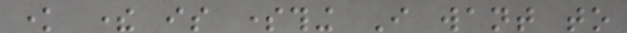know there is something I want to
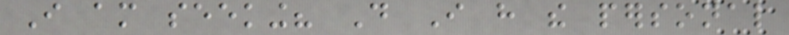I am seeking? Do I have the personal
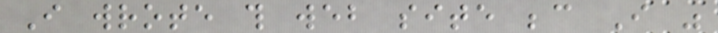I wrote this web site because I was
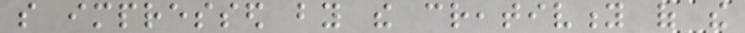so impressed by the creativity of the
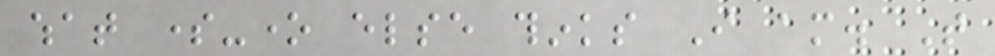what some-one else thinks I am. That
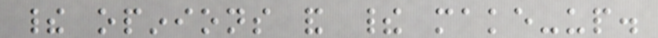their opinions and their make-up.
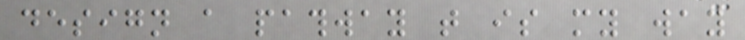design a pathway that is my way
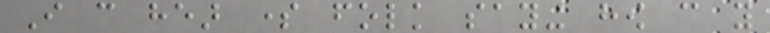I can hear some folk saying how can you
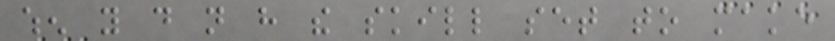when you do not have the skill set to make
